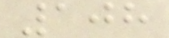108
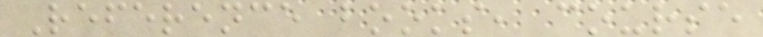Reference books, course
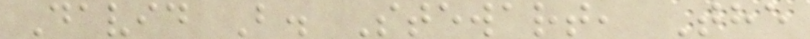David B. Stewart, The
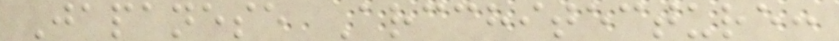Japanese Arcchitecture:
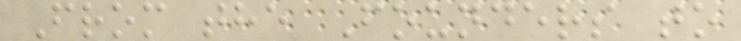From the Founders to
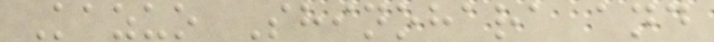Kazuo Shinohara and
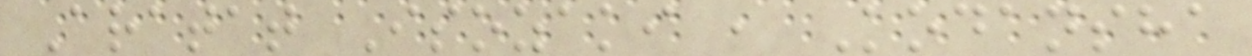Aratat Isozaki , Kodansha
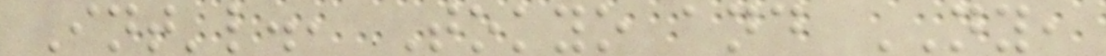Int'l., Tokyo and NY,
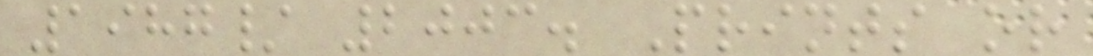1987/ 2003. Prints or
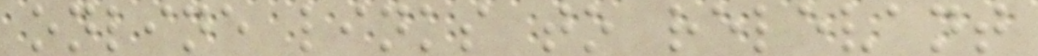online links to relevant
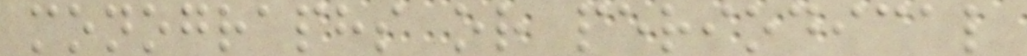monographs or periodical
